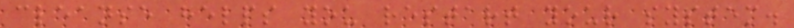cleanse helps you restart your system.
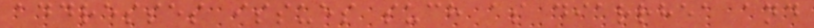addresses issues such as diarrhea and
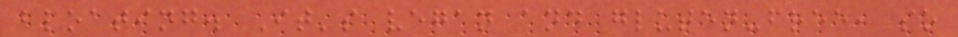bloating. It's vegan and gluten-free, so
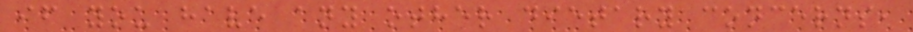if you have any other dietary concerns,
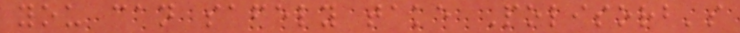you can safely take Polisorb's
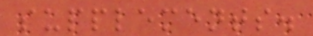supplements.
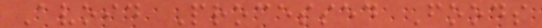Avoid Processed Foods
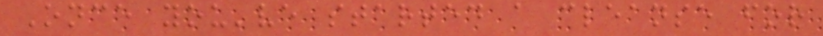Once you've started a cleanse for
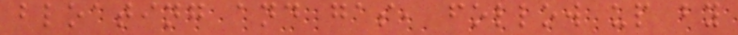bloating and gas, follow up by
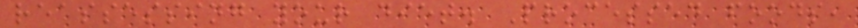reassessing your diet. Processed foods,
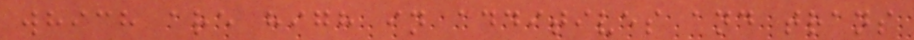which are high in additives and trans
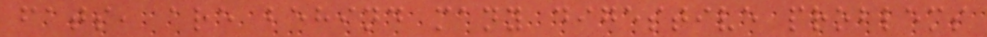fats, are behind many digestive problems
